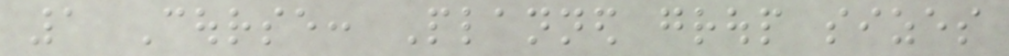1 Course: Planned group sizes
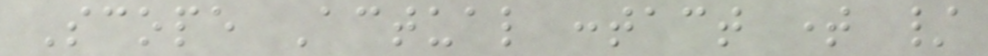Scope Actual contact time /
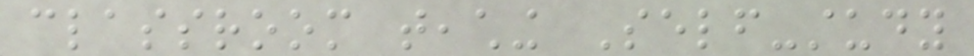classroom teaching Self-study
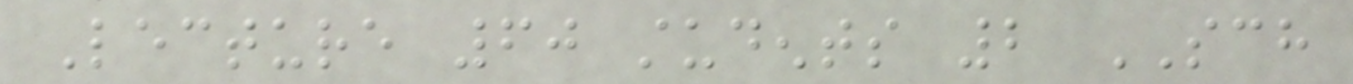Lecture 60 students 2 SCH
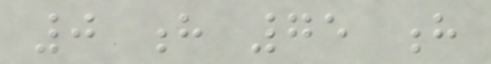0 h 75 h
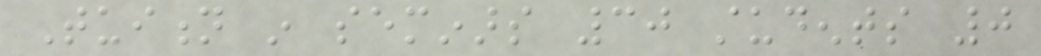Tuition in seminars 30 students 0
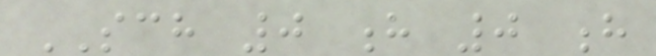SCH 0 h 0 h
